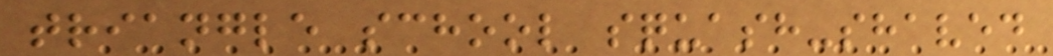triangle school squash-shaved
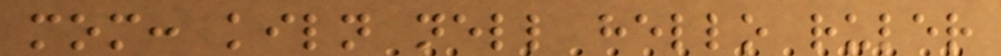mom: kiln nell hello ruler
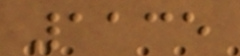1135
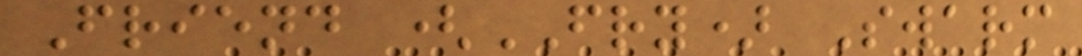Friend (FRY) Swarm
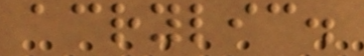acrylic.
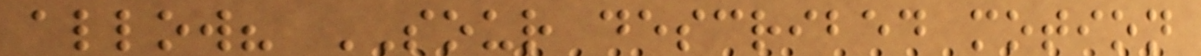allow? SOUR described motion
